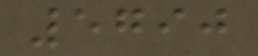5790
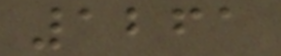1261
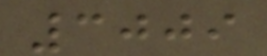3009
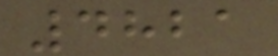4821
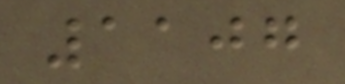1107
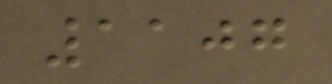1107
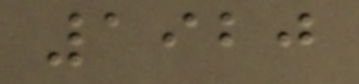1920
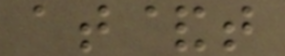at&t
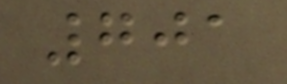701
